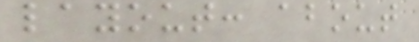layout: about
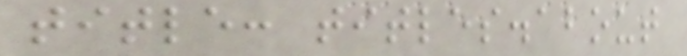title: titles.about
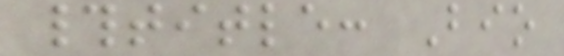#title: Bio
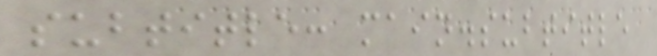subtitle: main.subtitle
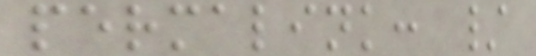permalink: /
